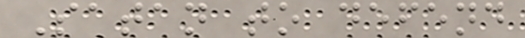Satan to defend
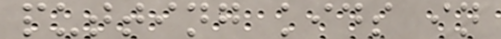putting kids in
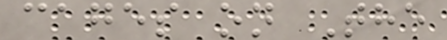cages on The
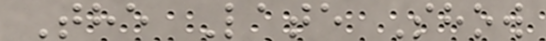The Late Show
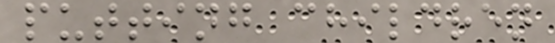putting children
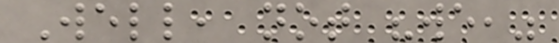Well, not "we,"
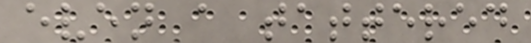even a tattered
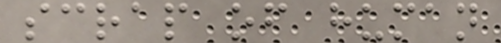scrap of human
